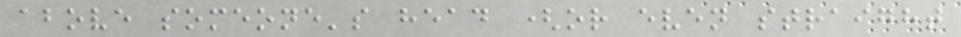above someone's head (or even straight
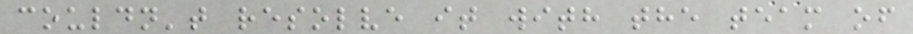couldn't resolve it with the team of
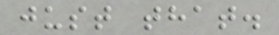just that.
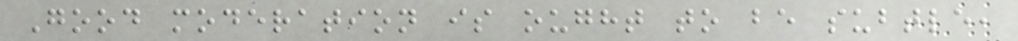Good moderation is ought to be subtle,
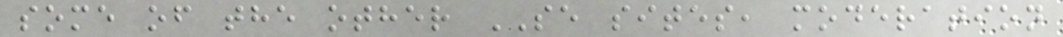some of the other SE sites, moderation
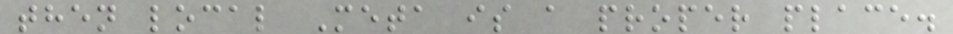then local Meta is a proper place.
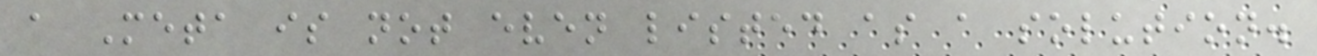a Meta is not even listed as a solution.
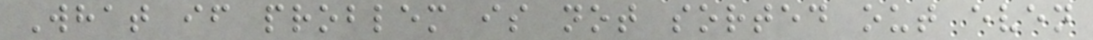What if problem is not sorted out even
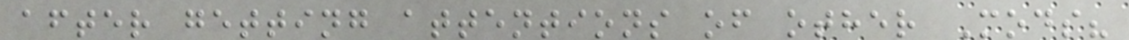after getting attentions of other Mods?
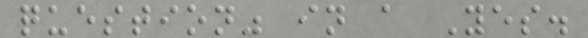question" in a Yes.
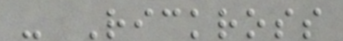- Rickross
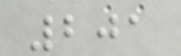201
